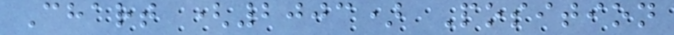Chart (2003) Position
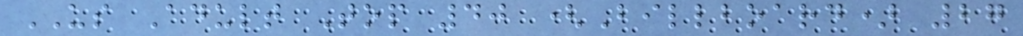US Adult Top 40 (Billboard) 27
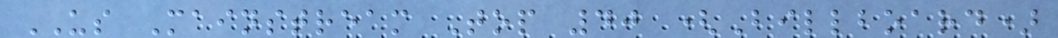US Mainstream Top 40 (Billboard)
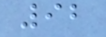92
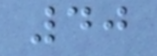40
